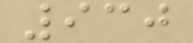930
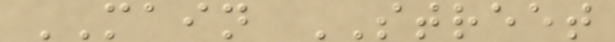MAIN STREET
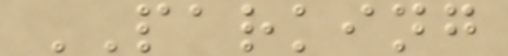PARKING
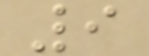9
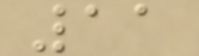11
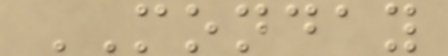MONDAY
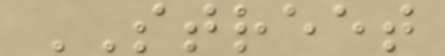STREET
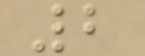2
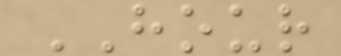HOUR
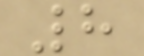8
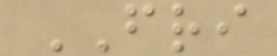FRI
